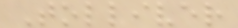Tolliver
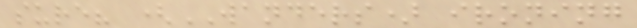sure? (WANDERS) ironing
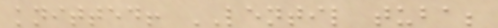knitted! LENTIL tuba;
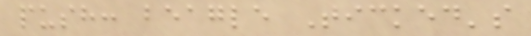push: beagle Ticked's
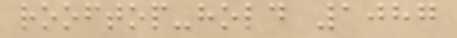rooftop-hold 1087
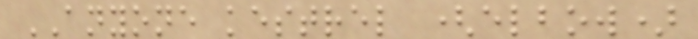ANYONE kestrel (elbow)
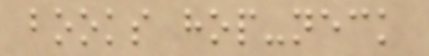books hop-neck
